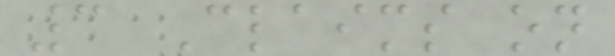3 Claims on
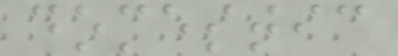domestic
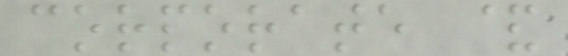corporate &
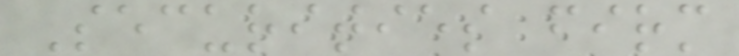Securities firm
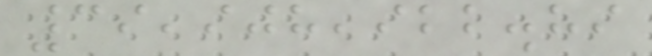39,908,922.89
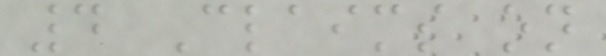4 Claims on
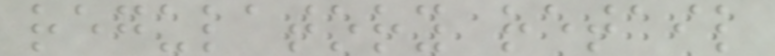regulatory retail
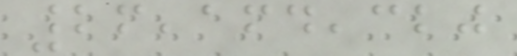26,164,320
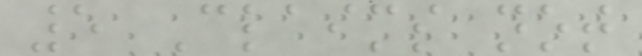5 Claims not
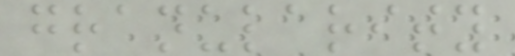granularity
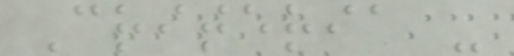Criteria -
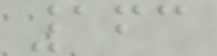163
